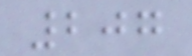207
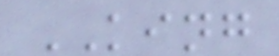KING
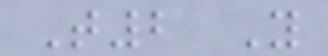T2 Y
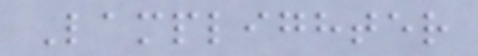Lamplighter
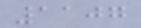1107
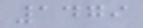1479
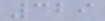329
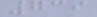739
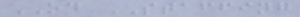OD STAFFING
